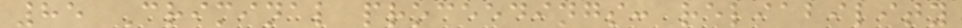85 Criminal proceedings: reliability
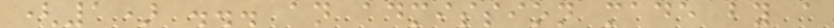(1) ... an admission made by a
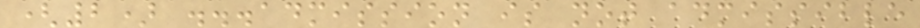(2) ...admission is not admissible
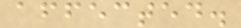affected.
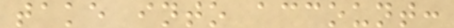take into account:
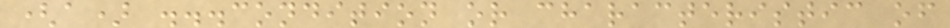(a) ...condition or characteristic of
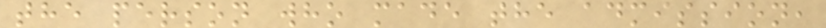the person who made the admission,
